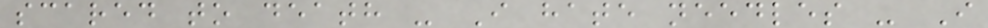scared to death - I hate needles - I
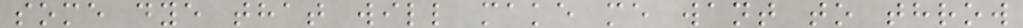some dye that will make me want to throw
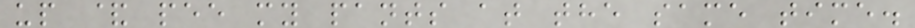up & pee my pants at the same time.
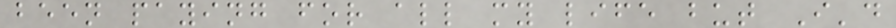been paying for all my life but I'd
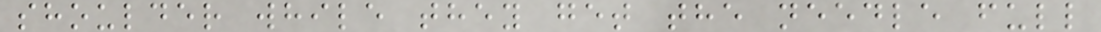shoulder while they get the needle full
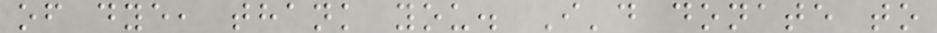of dye, thank you. I'd donate to
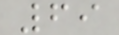69
